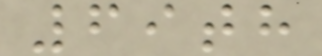69th
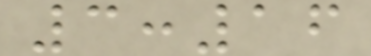3:16
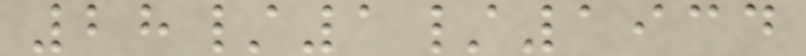28/1/1934
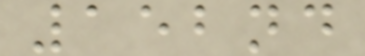152nd
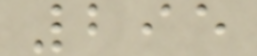295
